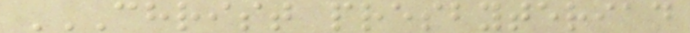CHRIST PRESBYTERIAN
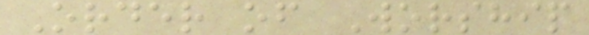Order of Worship
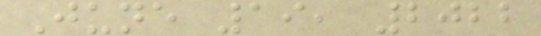June 19, 2022
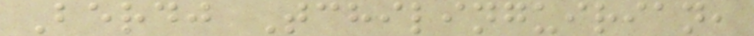Berdj Tchilinguirian,
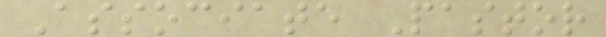Associate Pastor
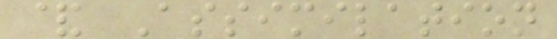& Assimilation
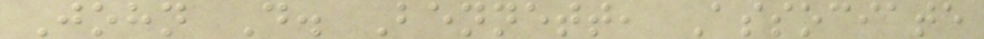John D. Bennett, Associate
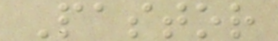Pastor
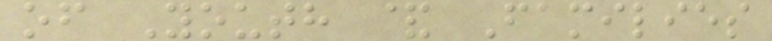of Youth & Families
